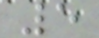5
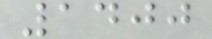1400
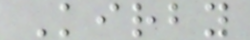Kirby
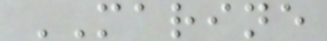MARINE
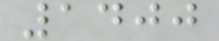1400
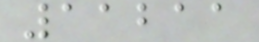11211
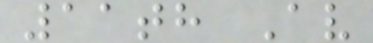11th Av
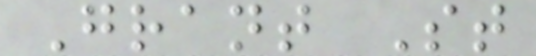Grant St
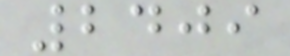2409
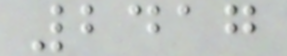2417
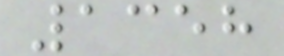1358
